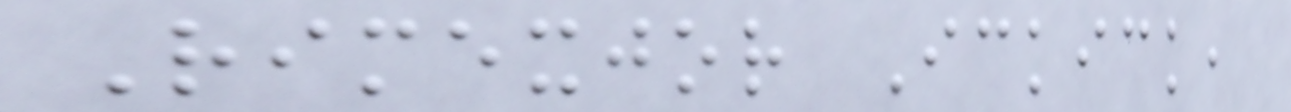Rimexjor Ickick,
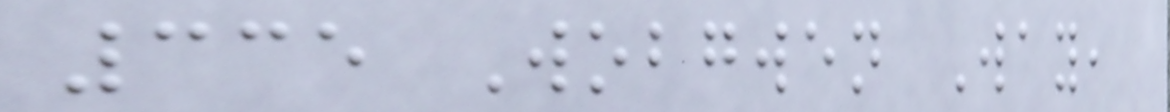335 Wobgwen Way,
